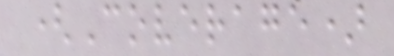(Coverage)
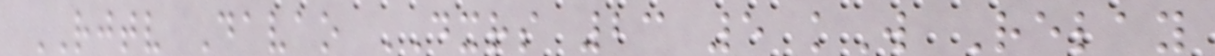RJTV Davao DXRS 23 5 kW Relay
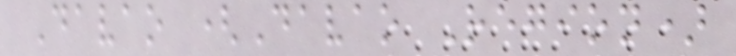Davao (Davao Region)
